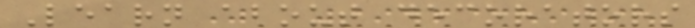Learn about decorators
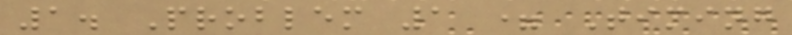1. Problem 1 = Timing
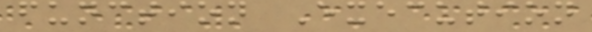function Execution
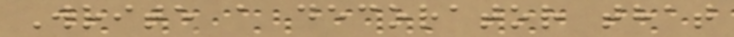Write a decorator that
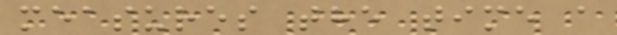measures the time a
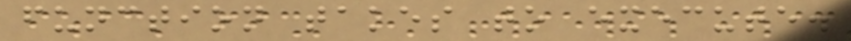function takes to execute.
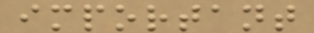important
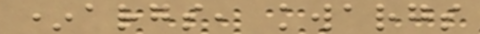*args, kwargs
